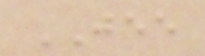JEE
